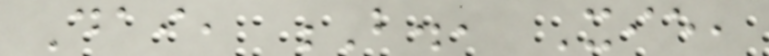Dai, B., Xie,
